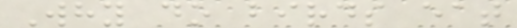Why do birds eat
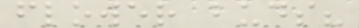flower buds?
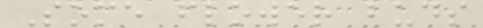Some flower buds
